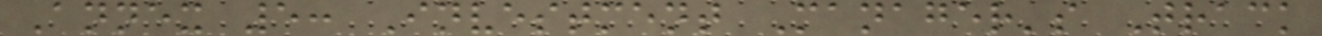Annex 5: Investment Manager's Track
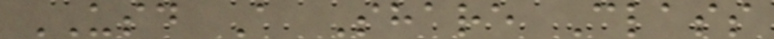USD A Share Class
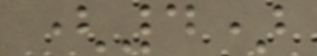(4)
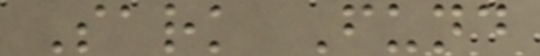Sark Fund
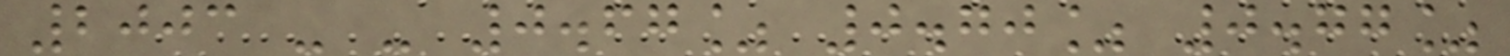2003 - - 0.67% 0.70% 0.77%
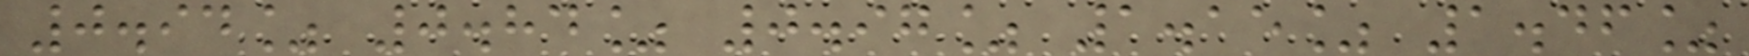0.94% 0.84% 0.97% 1.15% 1.46%
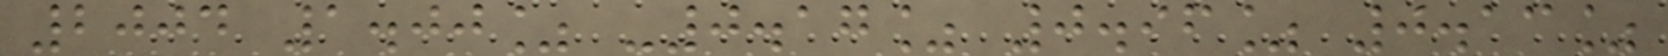2004 1.00% -0.17% 0.96% 0.13%
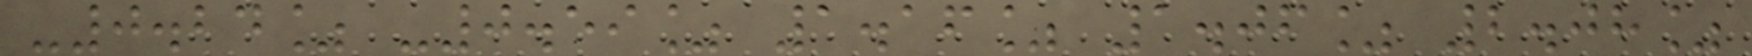-0.24% -0.59% 1.16% 1.06% 2.08%
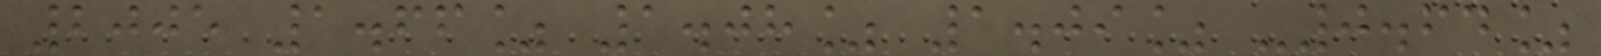2005 1.66% 1.08% 1.09% -0.64%
